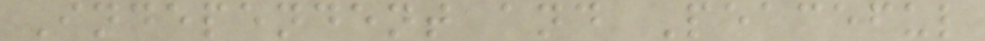Independent and Peaceful
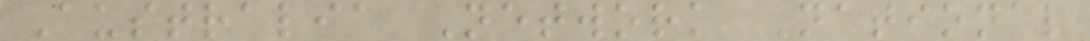Australia Network National
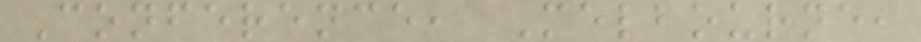Conference, Melbourne,
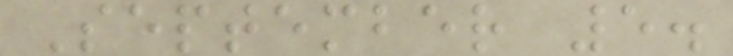September 5.
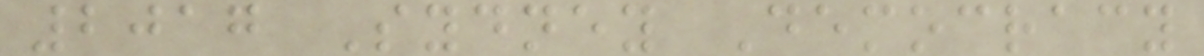2017 Sydney Democracy
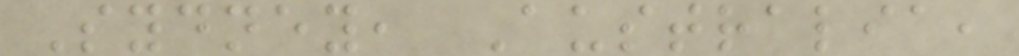Sydney, Australia,
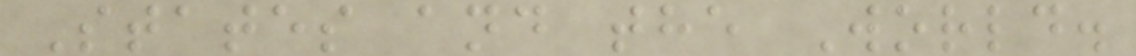States and the World.
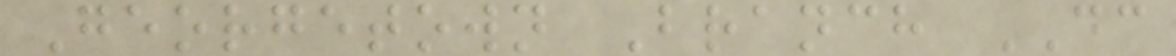Georgetown Branch DC
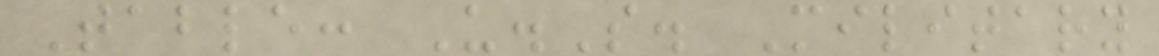Table: U.S. Military
